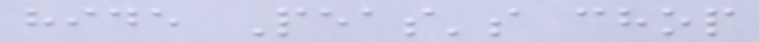hide Peas's chop
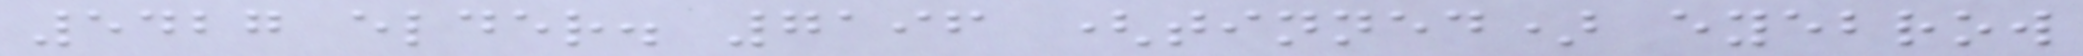5427 elder. 7196 (tinned) eyebrow
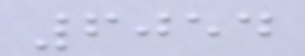6054
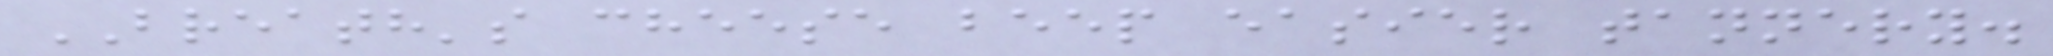BREATH's cheese beep easier tannery.
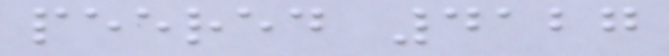peered 4127
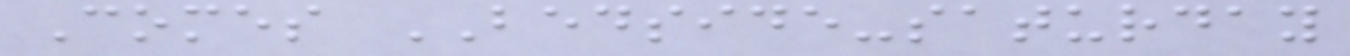Comes BEDSIDE-saturday
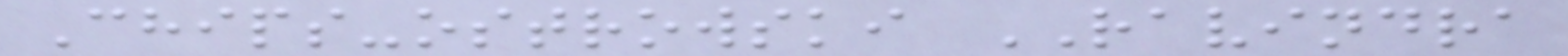Chips-ostrowski RAVINDRA
